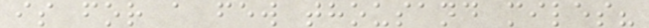is for a few thousand miles?
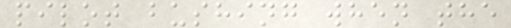pilot bushing when the
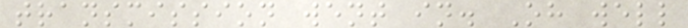transmission went in. Oh well
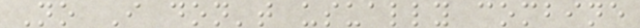No I don't usually combine
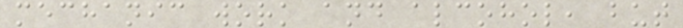mechanic work and alcohol, but
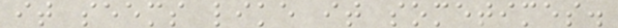it seems like it sometimes.
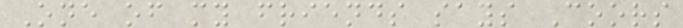One of my friends says Coors
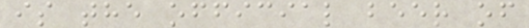is the official beer of
